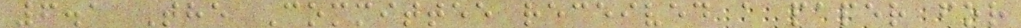6.1 The Committee received a paper for
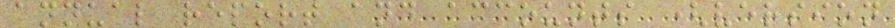annual report and accounts (version
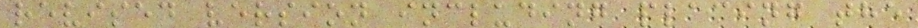revised version including placing the
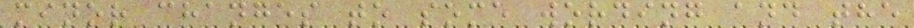minor changes to some wording and the
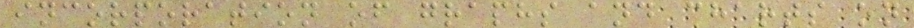incorporation of graphs and charts on
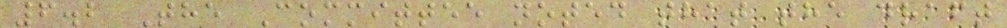6.2 The Committee noted that the draft
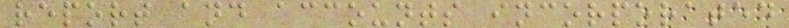report and accounts incorporated
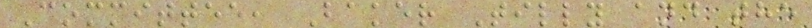Committee, Baker Tilly and the
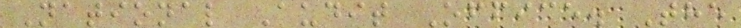National Audit Office. The
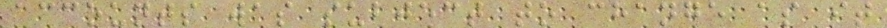accounts was subject to change as it
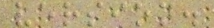version.
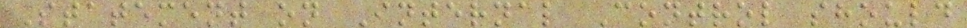Statement on Internal Control should
